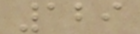129
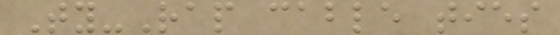Ty-Rap cable ties
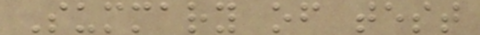Summary of test
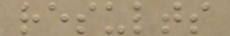results
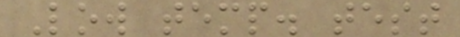Low temp. test
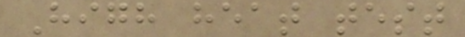High heat test
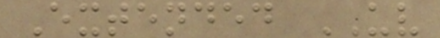Extended UV
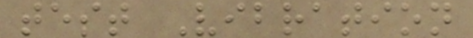test Vibration
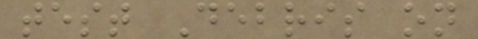test Debris on
